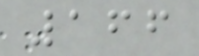166
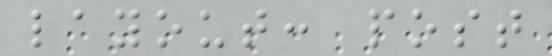layout: post
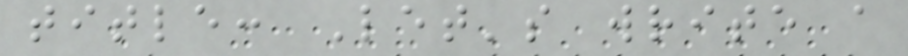title: Let's write a
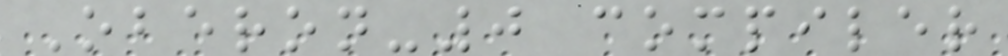Oberon-0 compiler
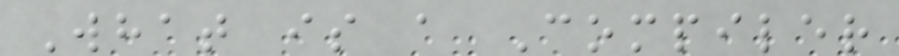What is a Compiler
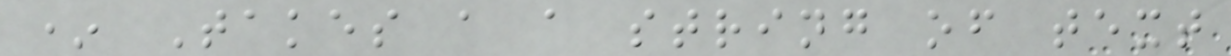* Takes a a string of text
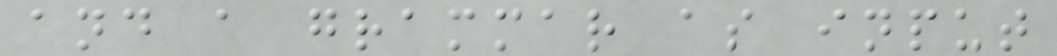and a grammar as input
